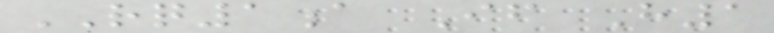RQ1a If H1
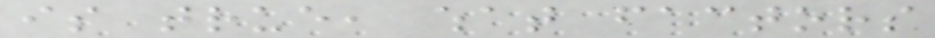is true, what factors
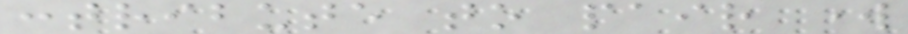contribute to pair work
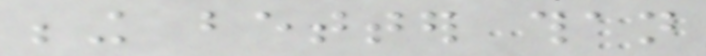being better than
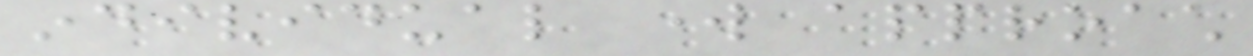individual work approach
